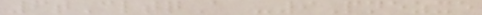6tCltqA -9Pnezxe
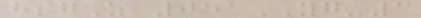hsgZ 051YG-3
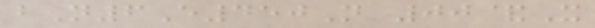bN6E450N 00&X
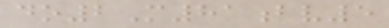do2M81bv5
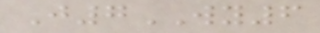J7WY6
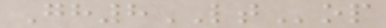Gh8LTop
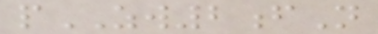pZW2fN
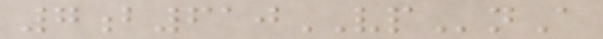7b610VPnA
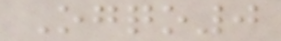Ogqo0
